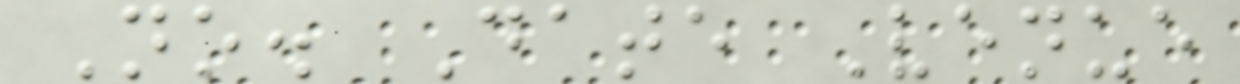No. Date Venue
